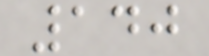140
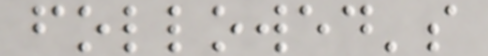followed's
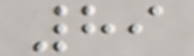89
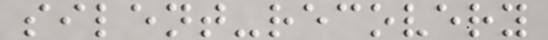silent-recovery
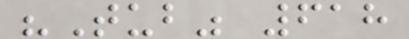"Tub" 618
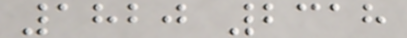1820 2318
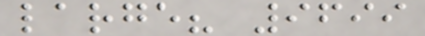large? 9699
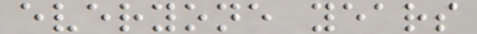everyone years
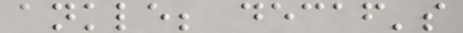ankle; decaf's
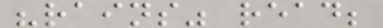"rains" read;
